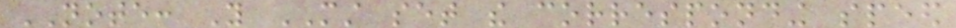NOTE: You MUST set the corresponding speed
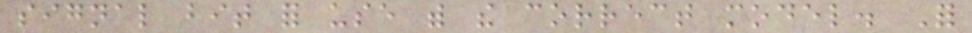signal bit for use with the correct model. For
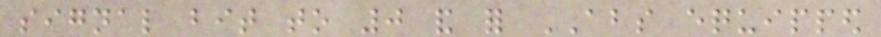signal bit to 0 and for ABS equipped
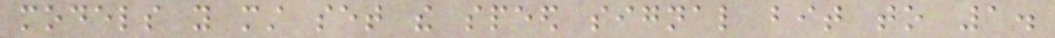models you must set the speed signal bit to 1.
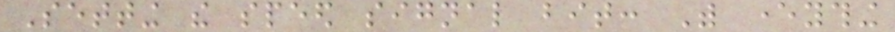Setting the speed signal bit: With everything
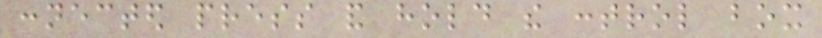connected press and hold the control box
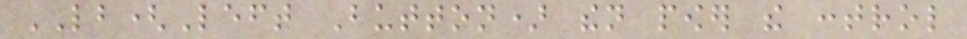LB(Left Button) then power the control
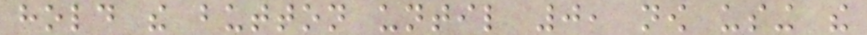hold the button until 0, now using the
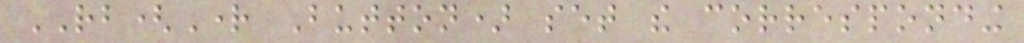RB(Right Button) set the corresponding
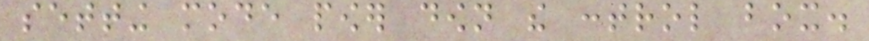setting mode power down the control box.
